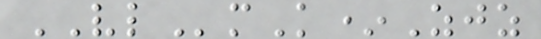VLmK*Zjz
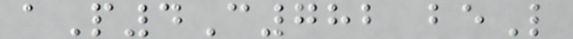aP4C782 beL
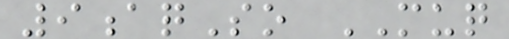9aqSo MUQ
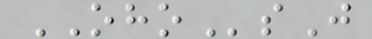OHOsJ
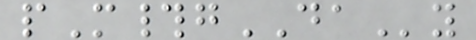pM#gDAy
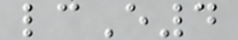lcE4
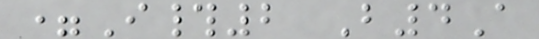=I#2 B4A
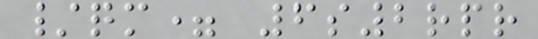/qm= 6s2rpr
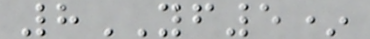8YF5*
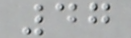47
